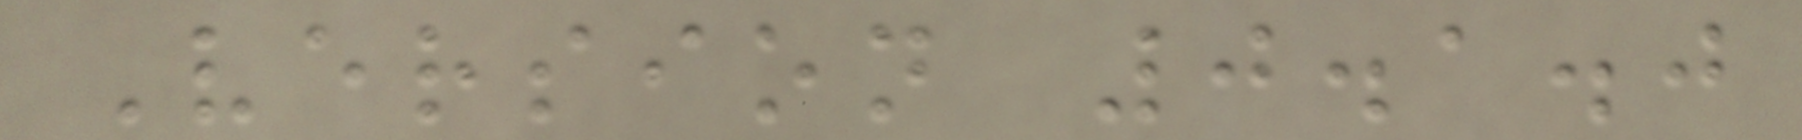Version 0.1.0
